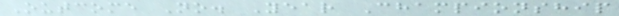Outcome No. Year Championship
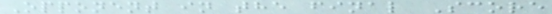Opponent in the final Score
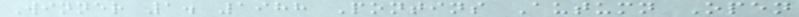Winner 1. 1988 Pontins Autumn Open
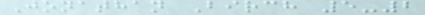Jonathan Birch 5-2
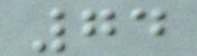74
